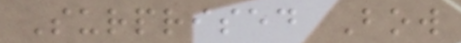Surprised Bow
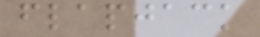flapjack
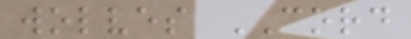wolves CORD
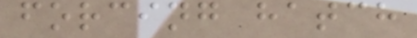forcing hatch
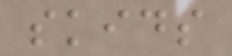skids
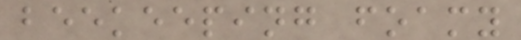beekeeping foamy
